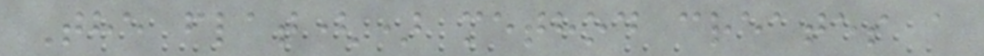The flat() method creates a
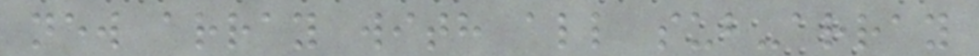new array with all sub-array
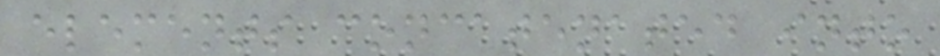elements concatenated into
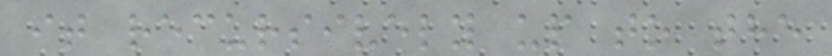it recursively up to the
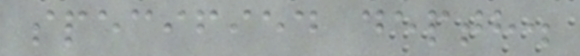specified depth.
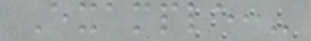Example:-
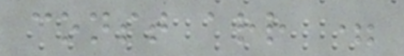const arr =
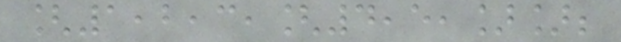[1,2,3,[4,5,]];
